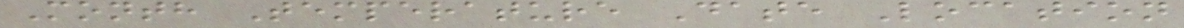Month Temperature Date Location
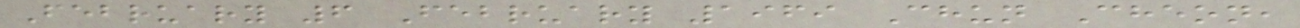February 6 February 1969 Chun Cheon,
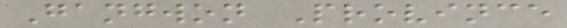Gangwon Province
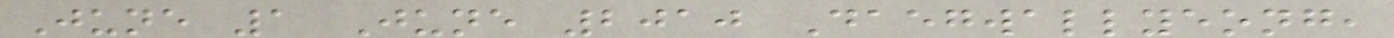June 1 June 2010 Daegwallyeong,
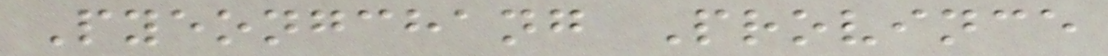Pyeongchang Province
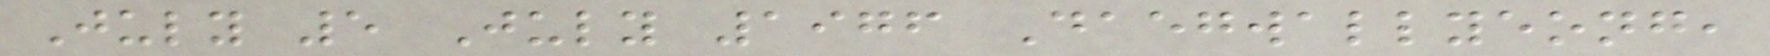July 5 July 1976 Daegwallyeong,
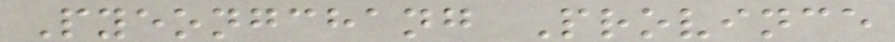Pyeongchang Province
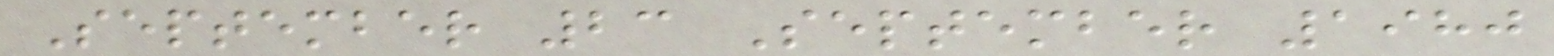September 23 September 1980
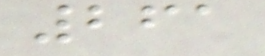261
